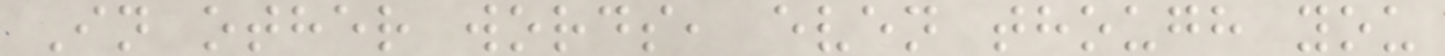In other words, even though you
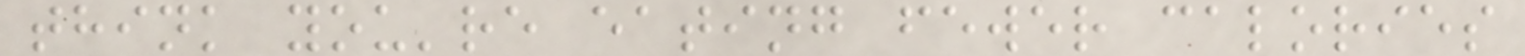think you're eating fewer calories
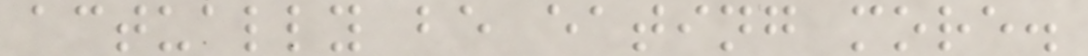actually be eating more.
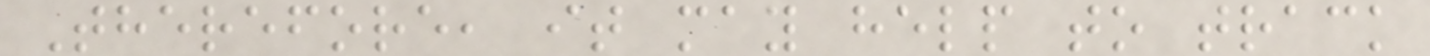Therefore, it may help to track
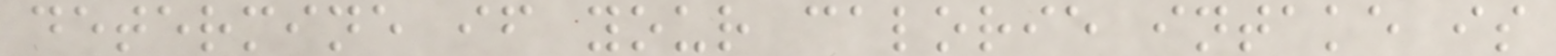determine if your calorie intake is
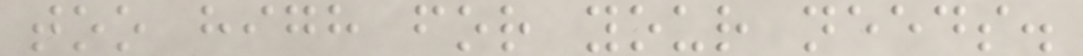too high for your needs.
